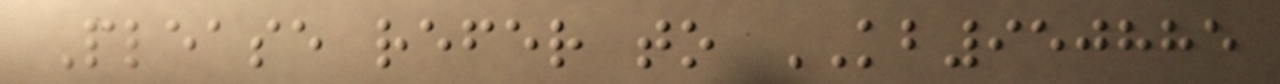Please refer to KB950885
